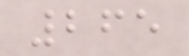265
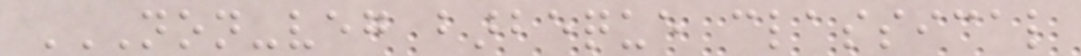NON-VEG BARBEQUE CLASSICAL
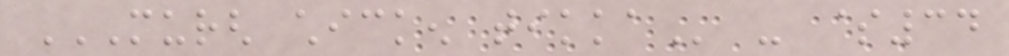MURGH CHICKEN TIKKA - $34
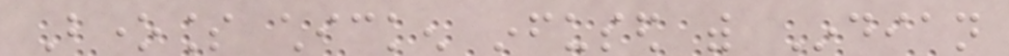Boneless chicken infused with Indian
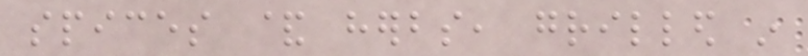spices & herbs, grilled in
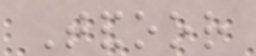Tandoor
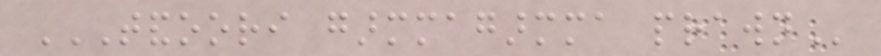TANDOORI GARMMAGARMMA PRAWN
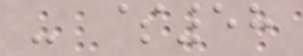- $58
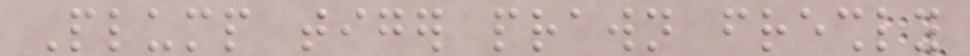Plump tiger prawn freshly
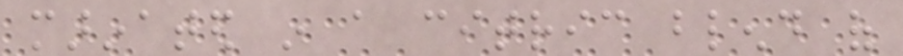marinated in a citric blend of
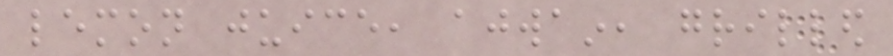lemon juice, ajwain, grilled
